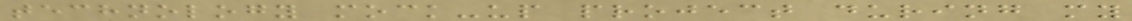technology mock-up project during my
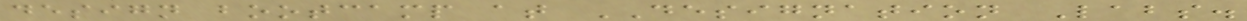design bootcamp at DESIGNATION Labs.
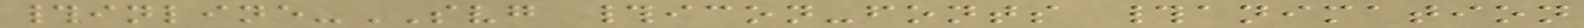#inline-SVG #icon-fonts #animation
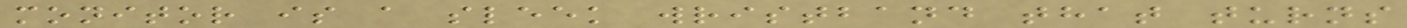monitor is a sleek wristband that turns
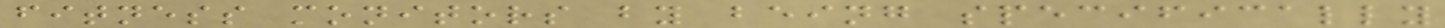fitness monitors by being specifically
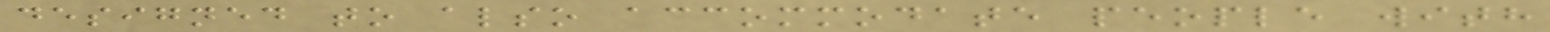designed to also accommodate people with
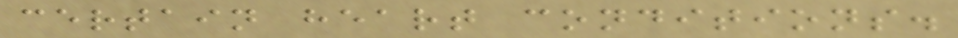certain heart conditions.
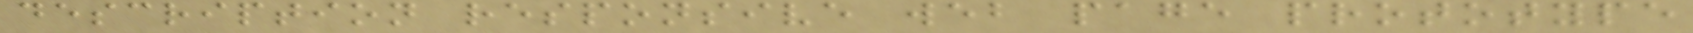description responsive web page prototype
